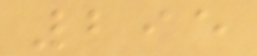295
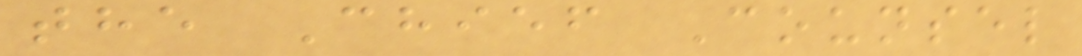the Chief Counsel
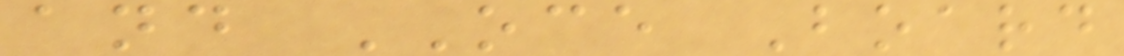and OCE Board
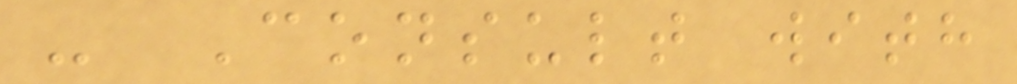- Consult with
